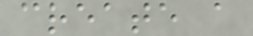create a
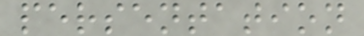persentation
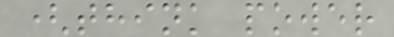(think power
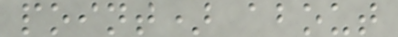point) about
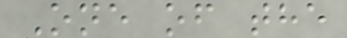One of the
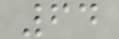64
